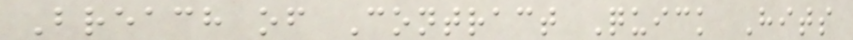Breach of Contract Quick Hits
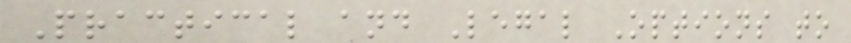Practical and Legal Options to
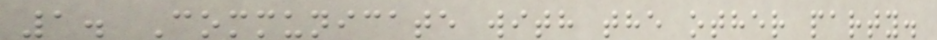1. Communicate with the other party.
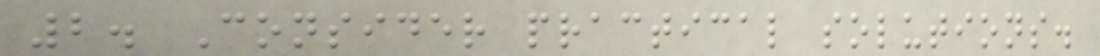2. Consider practical solutions.
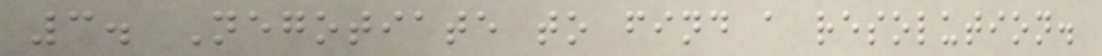3. Negotiate to find a resolution.
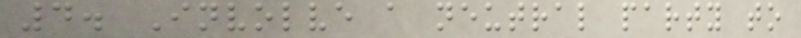4. Involve a neutral party to
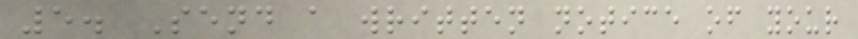5. Send a written notice of your
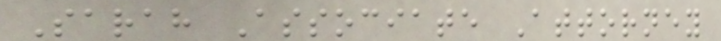Sarah Associate Attorney
